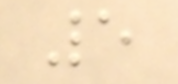5
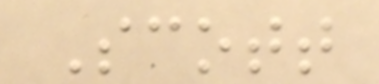Scott
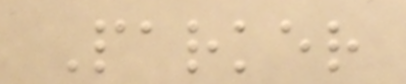Parker
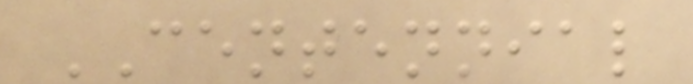CENTENNIAL
